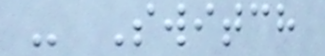- Switch
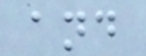and
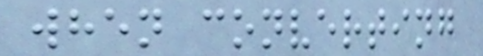when converting
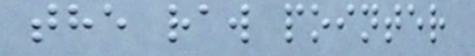the raw pointer
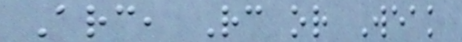Arc, Rc or Weak
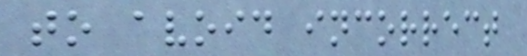to avoid incorrect
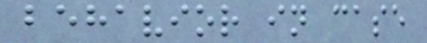behavior in case
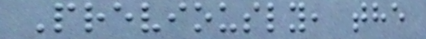Previously, the
